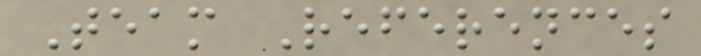Team References
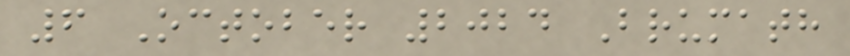6 October 2024 Brumath
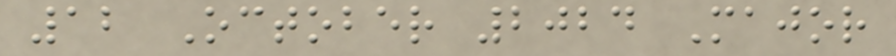12 October 2024 Major
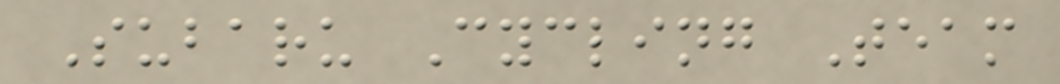Subaru Cycling Team
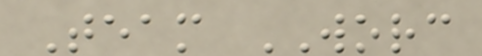Team WORC
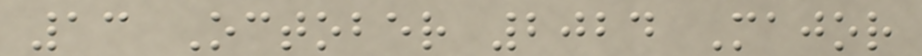13 October 2024 Major
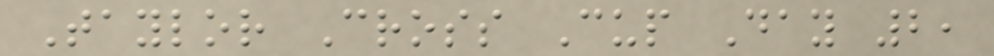Taylor Cross Cup Day 2,
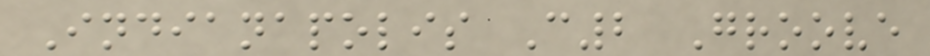Indianapolis C2 Groove
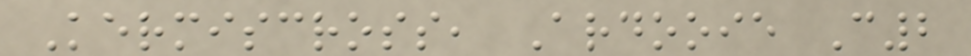Kermiscross, Ardooie C2
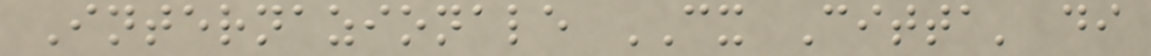Internazionale CX Citta' di
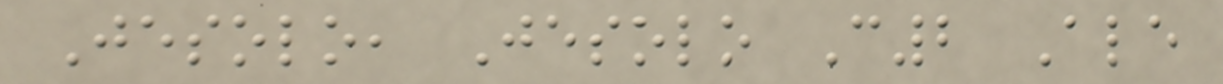Jesolo, Jesolo C2 Ale
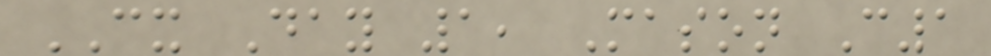CX Day 1, Mason C1
